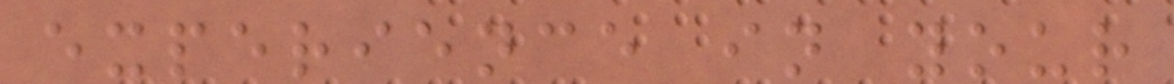experience in your
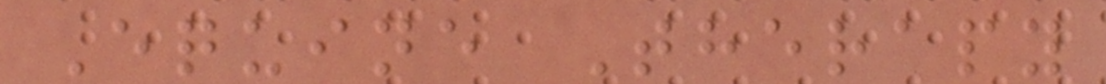Equine Therapy
